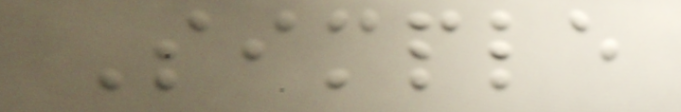Simple
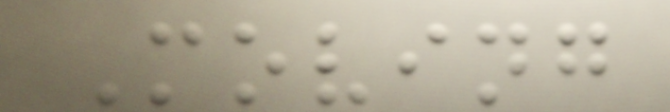Moving
